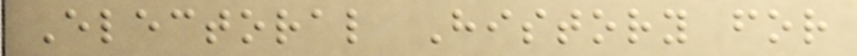Electoral History for
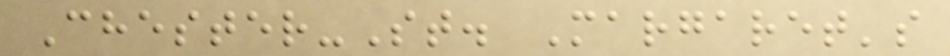Chester-St. Margaret's
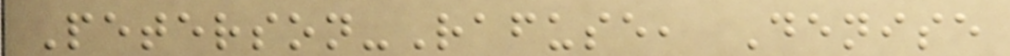Peterson-Rafuse, Denise
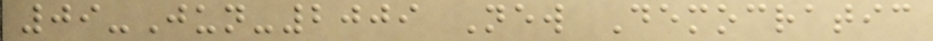09-Jun-2009 New Democratic
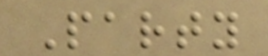Party
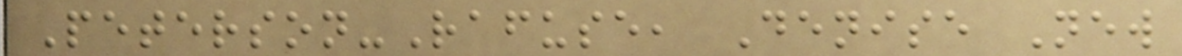Peterson-Rafuse, Denise New
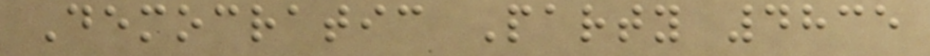Democratic Party 4835
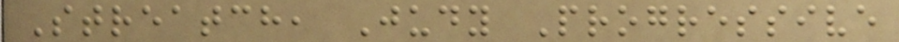Streatch, Judy Progressive
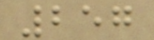257
